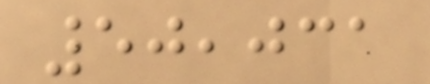50,031
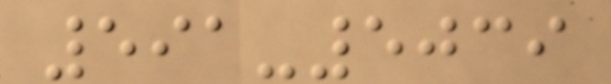591-5039
